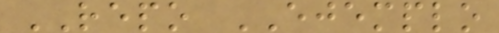REPO EJEMPLO
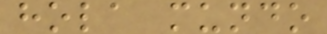hola mundo
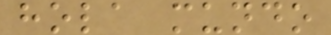hola mundo
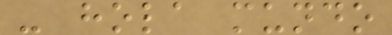- hola mundo
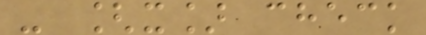- [x] check
